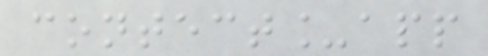contect_app
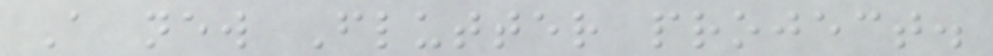A new Flutter project.
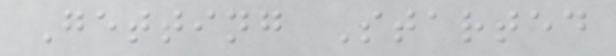Getting Started
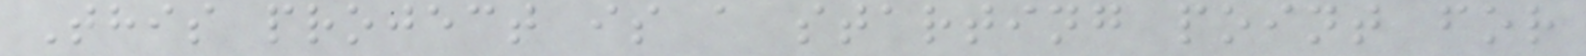This project is a starting point for
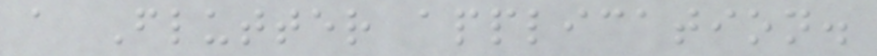a Flutter application.
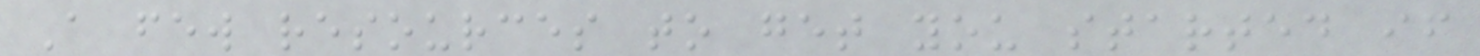A few resources to get you started if
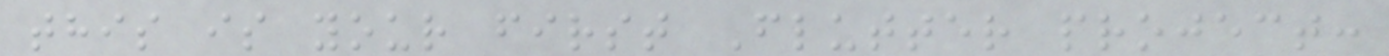this is your first Flutter project:
